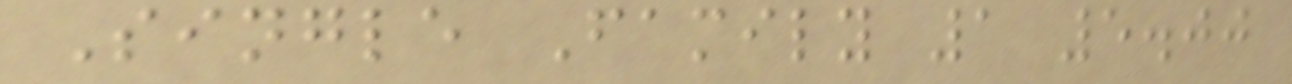Single Family 1 5.00
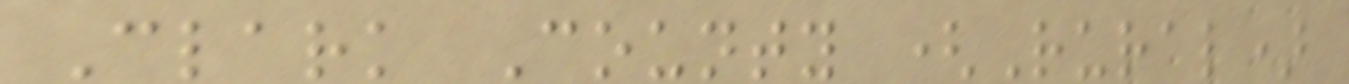Clark County (Rural)
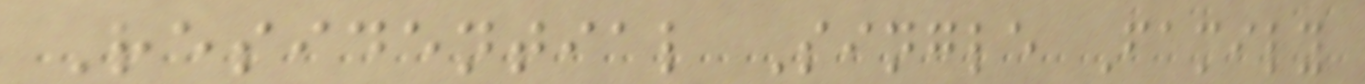Residential Single Family
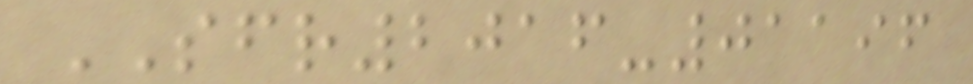SFR2016-01196
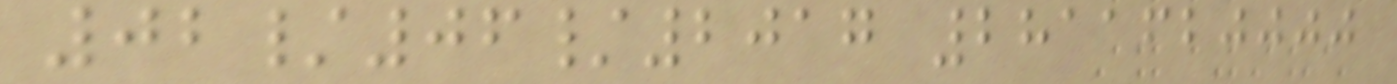02/06/2017 2811620000
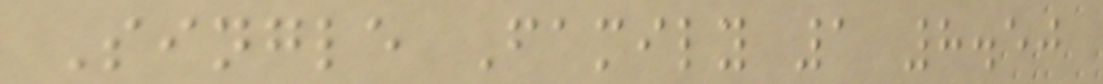Single Family 1 8.50
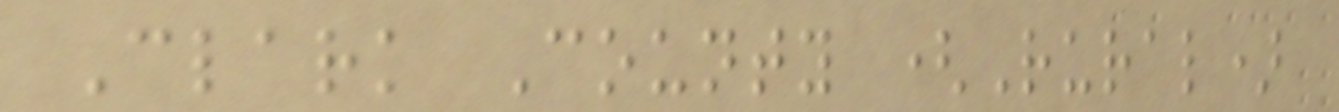Clark County (Rural)
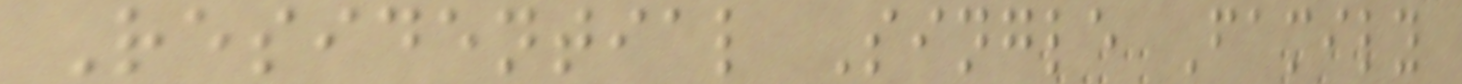Residential Single Family
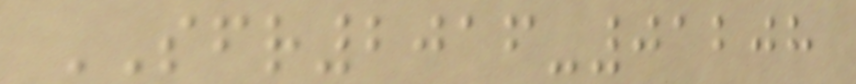SFR2016-01208
